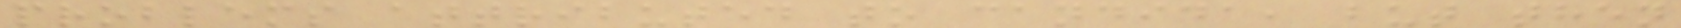problems attributed to candida, but then
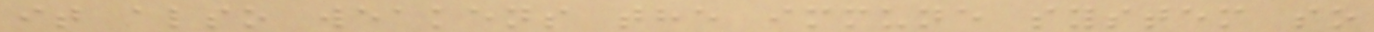it also weakens the immune system so
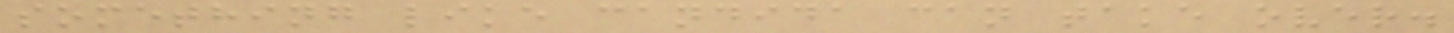something like candida can take over.
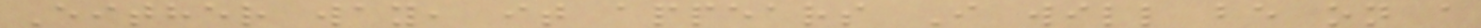Either way, it appears I will be on a
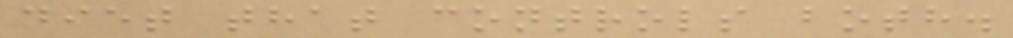diet that controls both.
